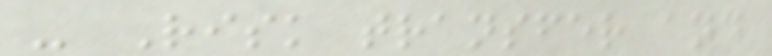- Risk transfer and
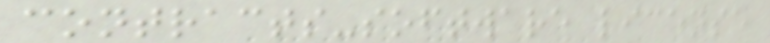contracts-software license
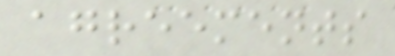agreements
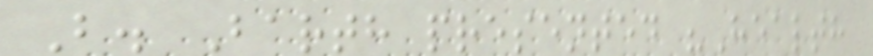B. Barth presented "Health
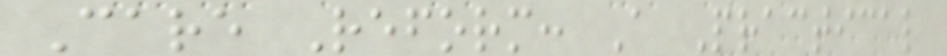Care Reform: A Practical
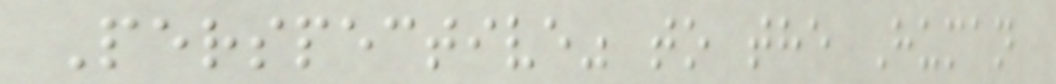Perspective" to the Human
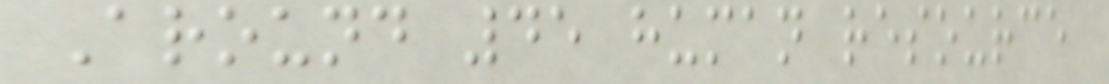Around 45 human resource
